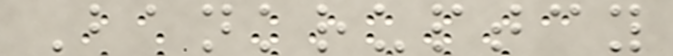Bankruptcy
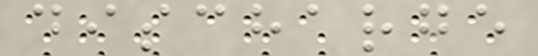discharge
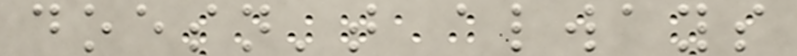doesn't always
